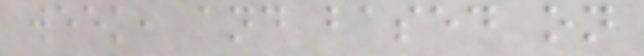week, and based on
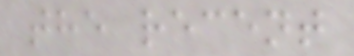the recent
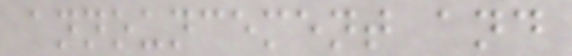announcement and
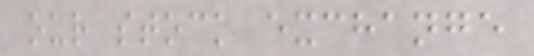our stock exchange
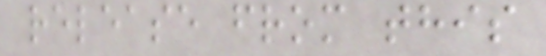release from this
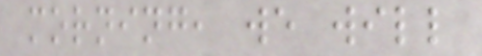morning, we will
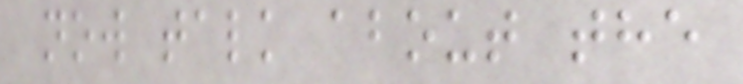now talk about the
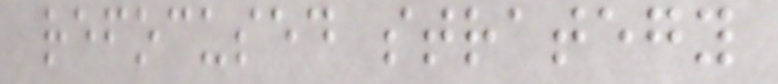refocused strategy
